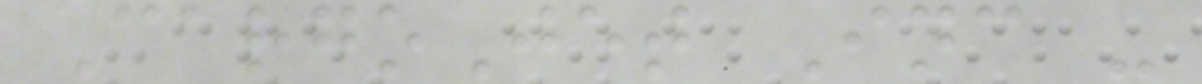CargoJet Inc -
